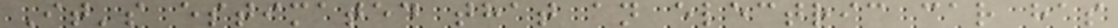It's estimated that an electric car has
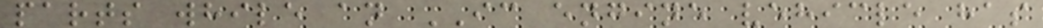parts while an IC engine vehicle has
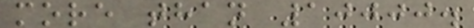more than 10000.
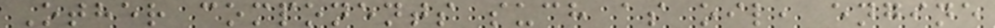Other components such as oil, engine
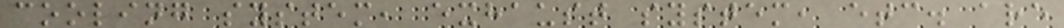cooling system, exhaust system, etc. are
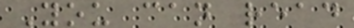You can read
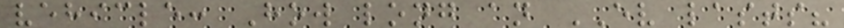vehicle: How long an EV lasts?
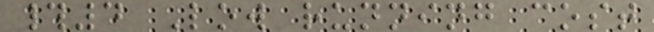#4 Low running cost
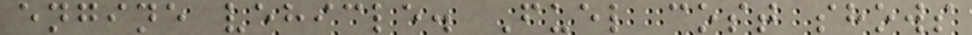engine vehicle. Fuel cost shows
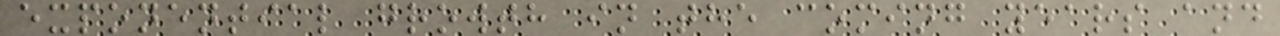exponential growth in the coming years and
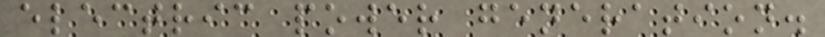electric power generation.
